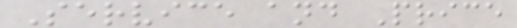Service and Price
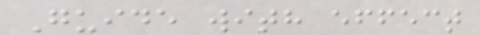Guide with effect
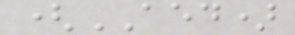(AED)
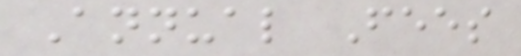Annual Fees
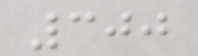300
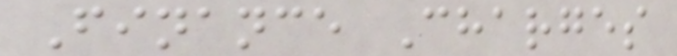Finance Charges
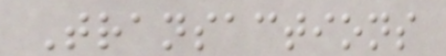Transactions
